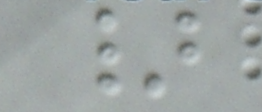}
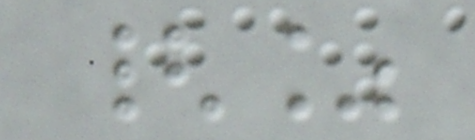{%
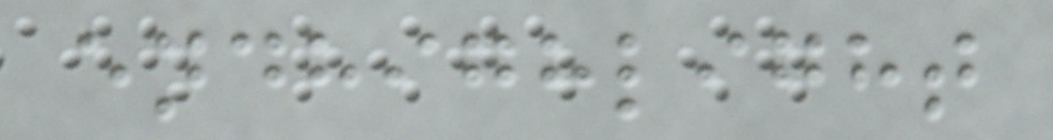endhighlight
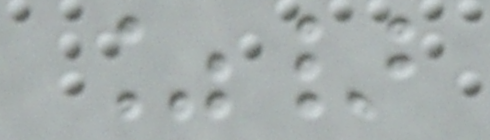%}
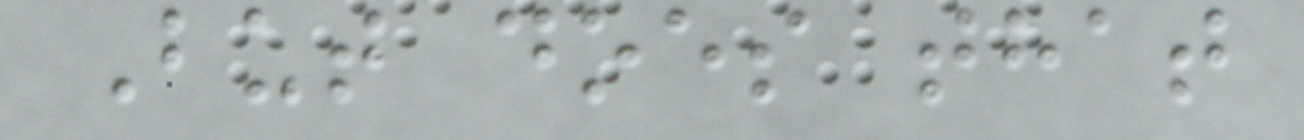But does that
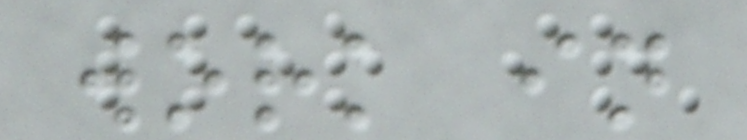work in
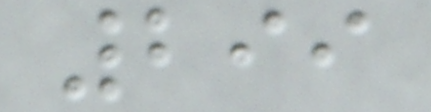299
